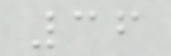36
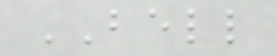BELL
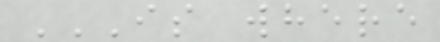IS WHERE
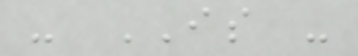- IS -
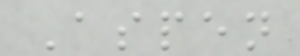Aspen
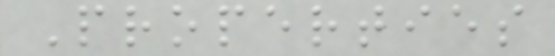Properties
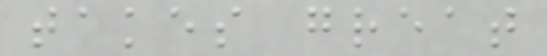takes great
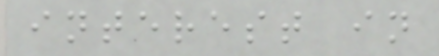interest in
